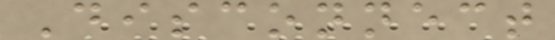Disconnect
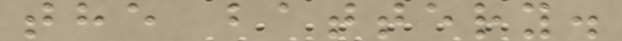the battery.
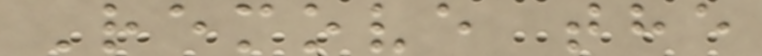Remove the
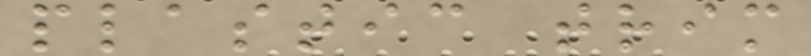plastic trim
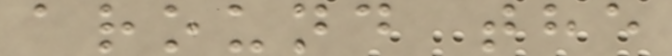around the
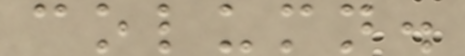column.
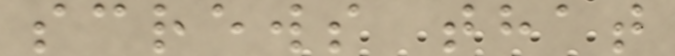screws that
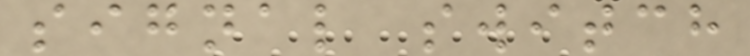signal switch
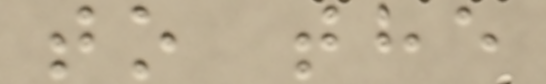to the
